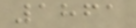1861
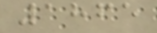1865
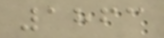1863
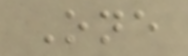One
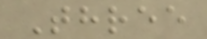Three
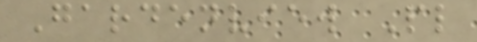Gardenview Pl
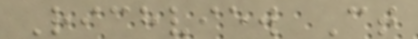Richview Ct
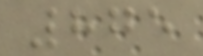875
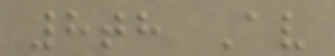8th Av
